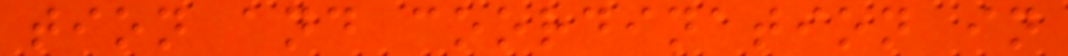tion and coordination in
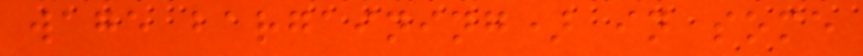wage bargaining) in some
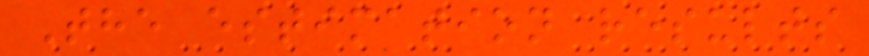The estimation results
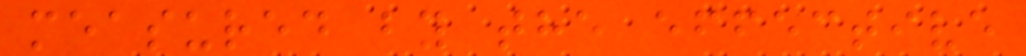measured by the effective
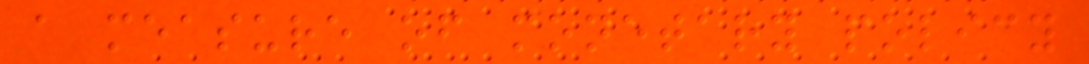a measure of monetary policy
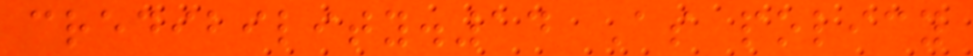credibility.14 As policy
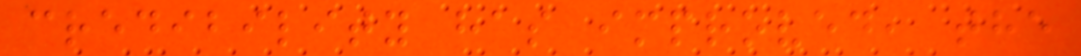credibility has improved, the
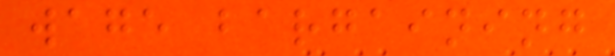wage bargaining
